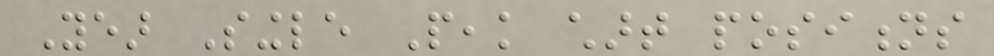Year Single Peak chart positions
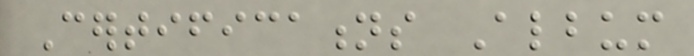Certifications Album
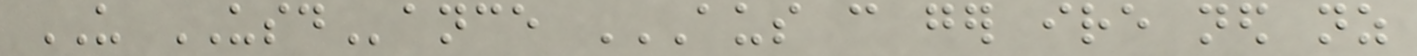US USDance AUS CAN GER IRE NED NZ
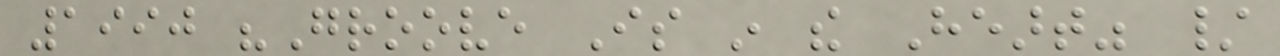1990 "Groove Is in the Heart" /
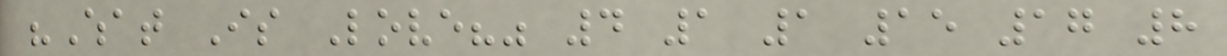"What Is Love?" 4 1 1 15 17 8
